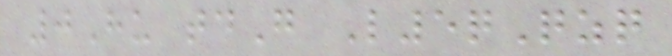0Hu tdG L5qQzq
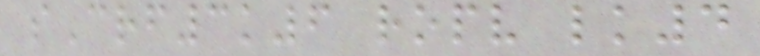sCrf3k6 ropv lk4
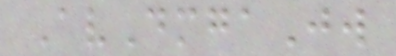AvDmgaJw
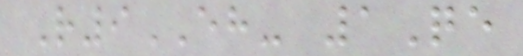R9EH- 1Qe
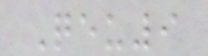Qeu9
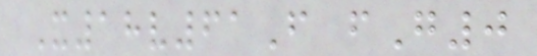X18v61F fG0
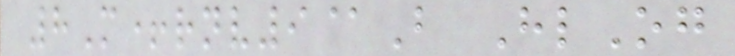8M+rnv9@B HlOg
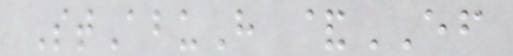StAbuH &EF
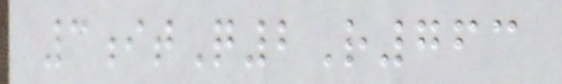3itQ2R763
